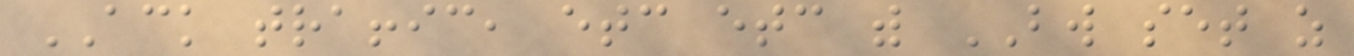ACK traffic, etc etc with BW set as
